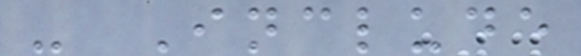- Include
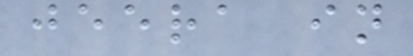jeera in
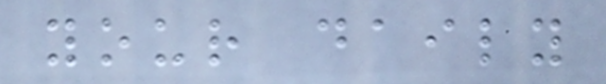your daily
